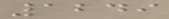1249
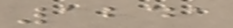1241
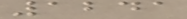1241
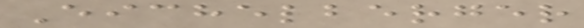Eichelberger
